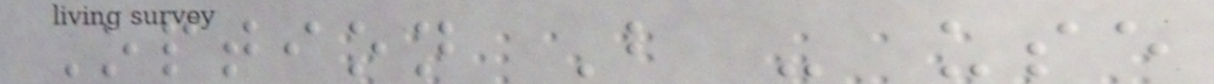Option B - use
